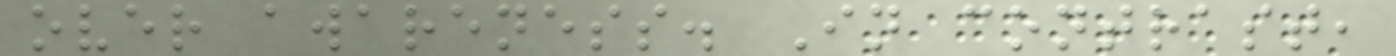over awareness. In contrast,
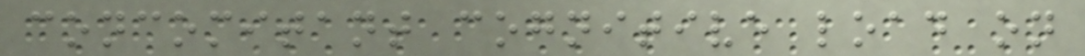concomitant cognitive load on
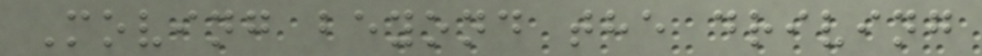Moving beyond the driving
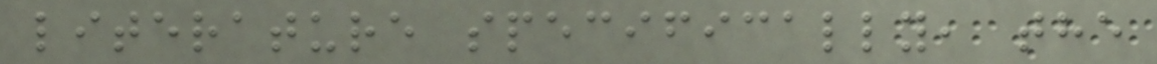literature specifically, the
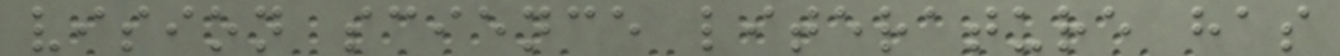vision science literature has
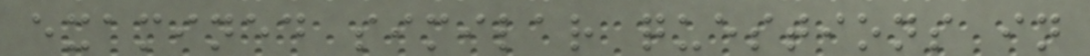examined similar questions in
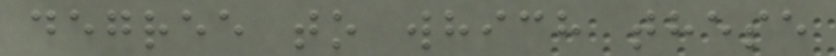degree to which these
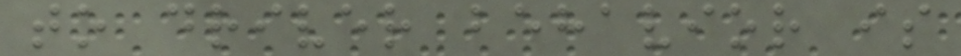to driver behavior is
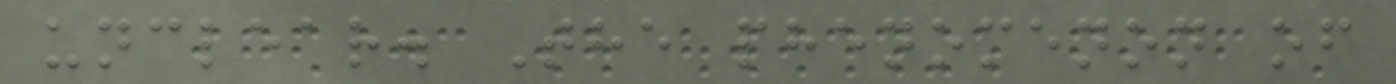unclear. The phenomenon of
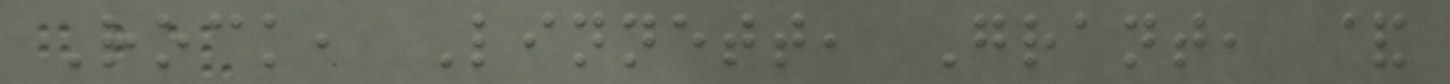Rock, Linnett, Grant, &
